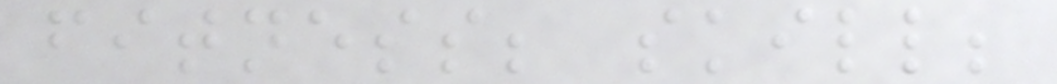fitness; skill;
